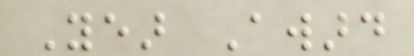Year Award
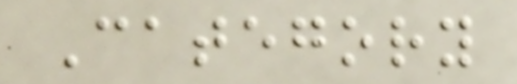Category
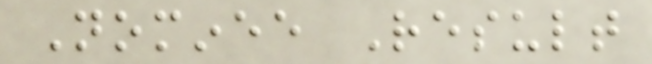Nominee Result
